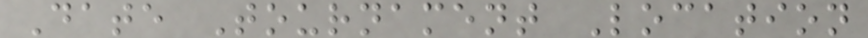Date Tournament Location
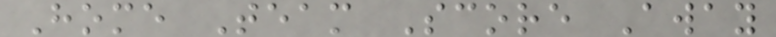Home Team Score Away
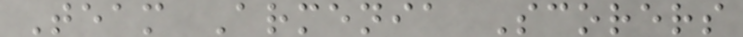Team Armenia Scorers
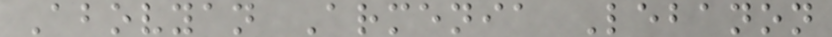Abovyan Armenia Lebanon
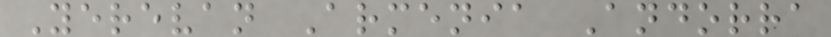Yerevan Armenia Andorra
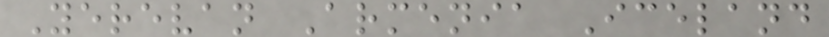Yerevan Armenia Iceland
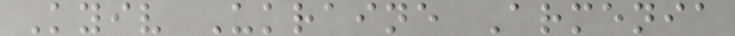Kyiv Ukraine Armenia
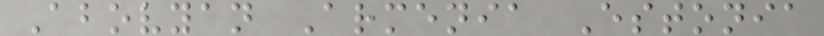Abovyan Armenia Estonia
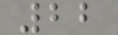22
